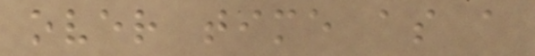over time as a
